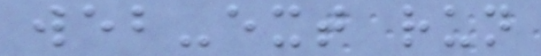web-ext run
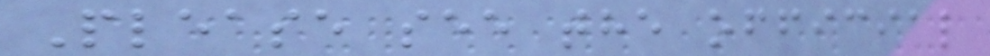Please see the official
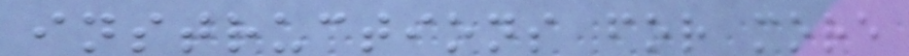instructions for more
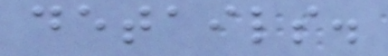details.
